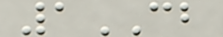1CB
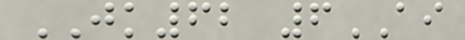JK62 6AI
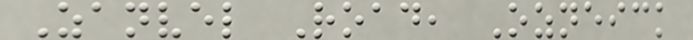Zanvel Road, Ozneick
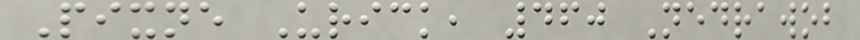Pixne Urick, 460 Nedrawob
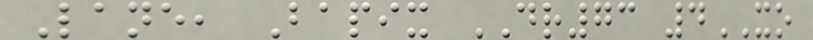Lane, Bapix DR73 4XO
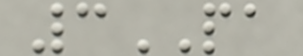3PA
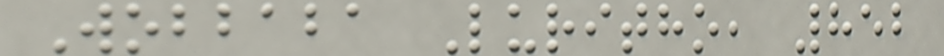Wobbaba Luritho, 852
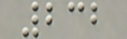232
